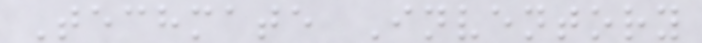Techmate Inventory
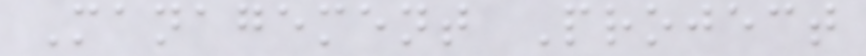Management Project
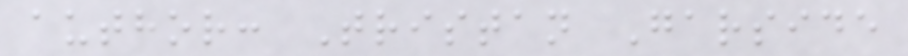author: Tristan Garside
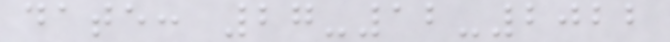date: 27-12-2022
